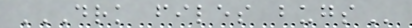DRK FILES BUGS
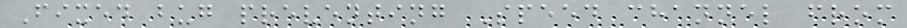Fixed bug preventing Speed channel from
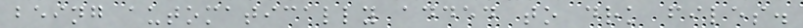being automatically added to drk files.
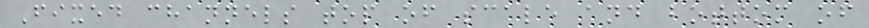Fixed channels top of scale and bottom of
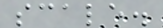scale.
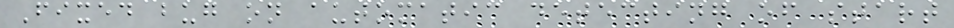Fixed bug on automatic detecting of start
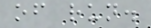of run.
